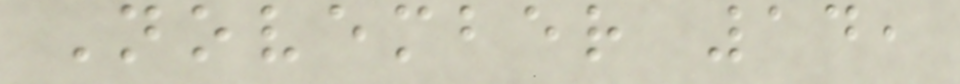November 14,
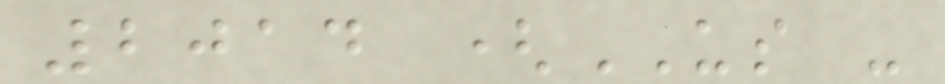2014 (US -
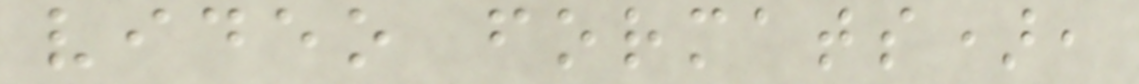video formats),
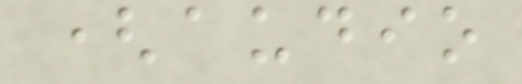(audio
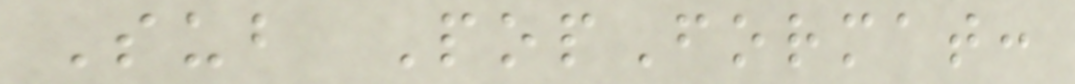Sub PopFormat:
